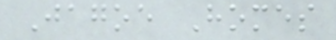Jagoe Homes
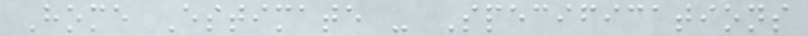Home Estimate - Specifications
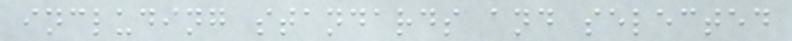including standards and selected
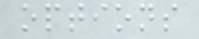options
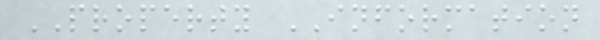PROPERTY INFORMATION
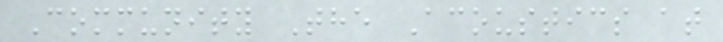Community The Acoustics at
